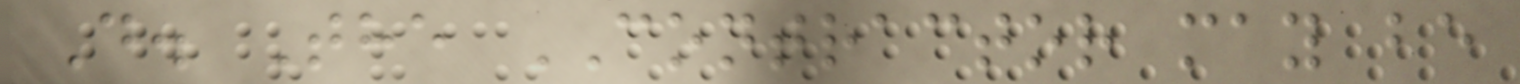D. The CONTRACTOR may be
